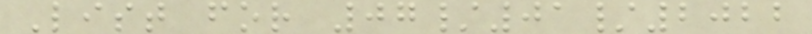List for 07/01/2022
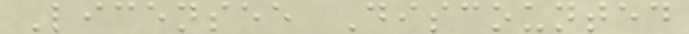Licensee Discounted
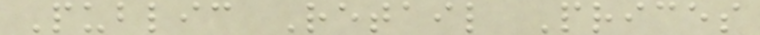Public Retail Prices
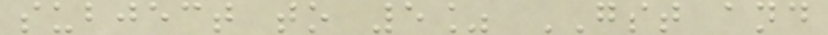subject to 5% GST and
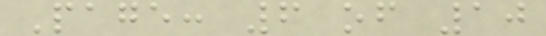Page: 6 of 10
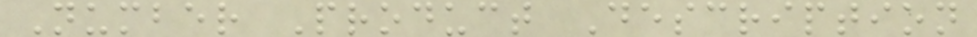Number Product Description
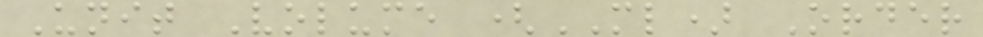Unit Volume (ML) Order
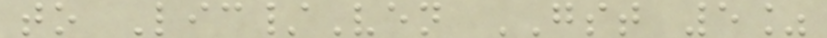to Lic/Ven GST 5%
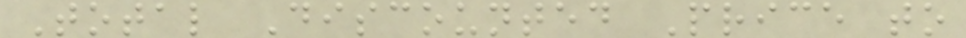Total Discounted Price to
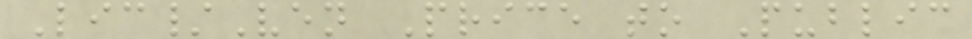Lic/Ven Price to Public
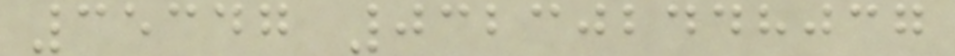35347 032302448037
